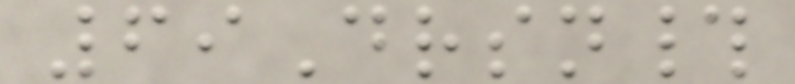69Drsn#
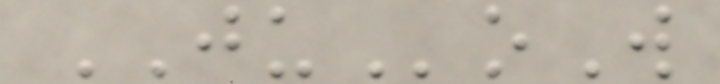JUoW
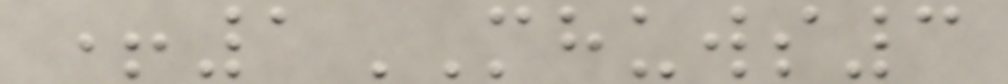+1MHUWS3
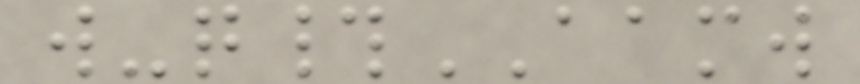w-q#AAMW
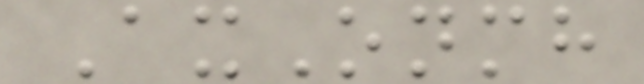AxOnmh
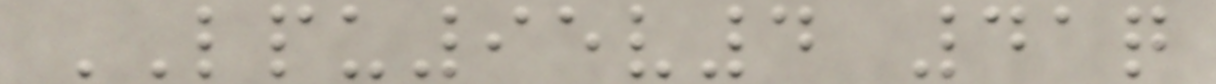LPU95v4 41q
